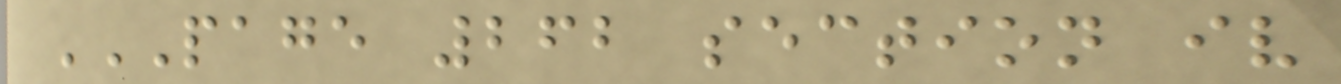PAGE 262 SECTION IV
